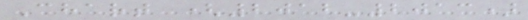Chart (2012-2013)
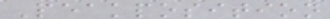Peakposition
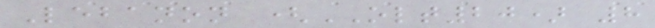Lebanon (OLT20) 8
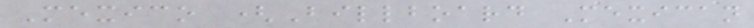Mexico (Billboard Mexican
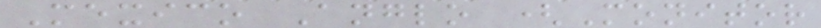Mexico Anglo (Monitor
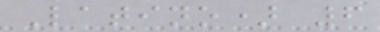Latino) 6
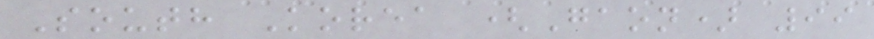South Korea (Gaon) 99
